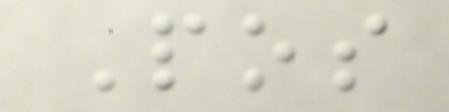Pos
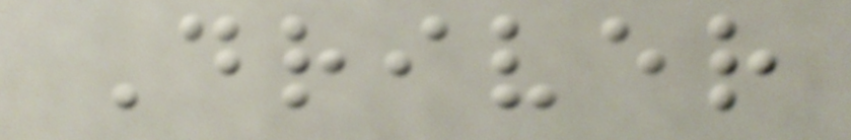Driver
